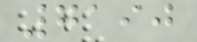7190
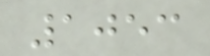1053
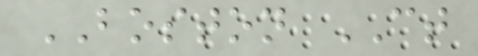BOSTON CT
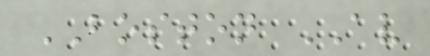BOSTON AV
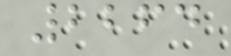2264
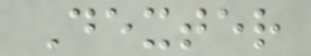Dexter
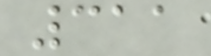311
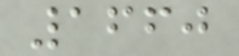1660
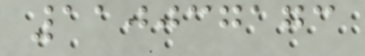110037173
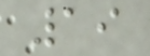19
